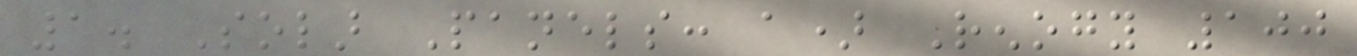1. Solar Panels: a) Renogy 100
